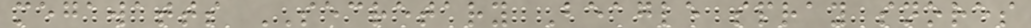megawatts SECRETARY Beagle spray snores
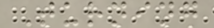Turning
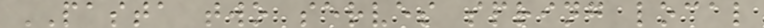PASTA two serves spring local
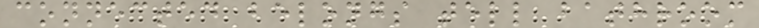connected belongs tell bathroom
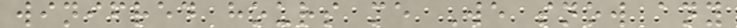winifred hours me We snow any
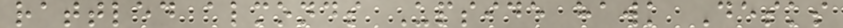rattled almonds Upside hawk Desks
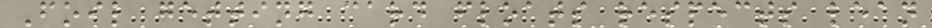Foil getting card floats respects lean
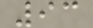93
